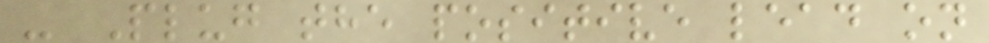- Plug the positive lead on
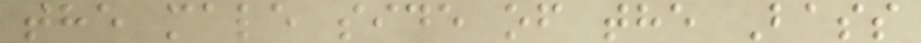the male side of the Bass
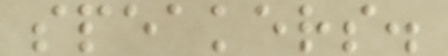speakers.
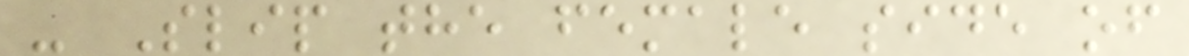- Slip the female side of
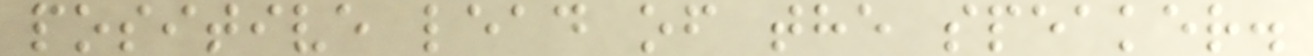positive lead of the speaker.
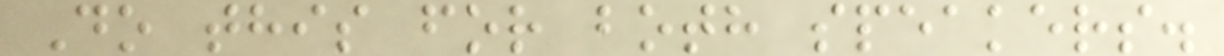Do this for both speakers.
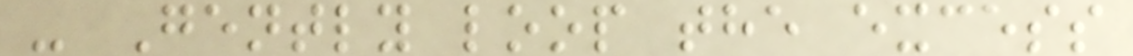- Gently loop the excess
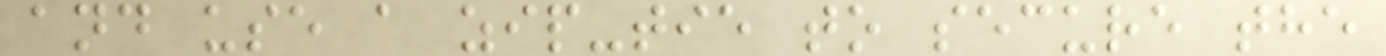and use a zip-tie to secure the
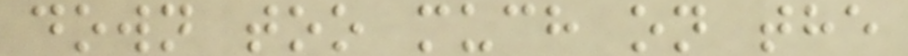down too much on the
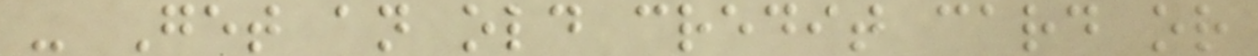- Get an old credit card or
